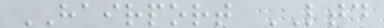HAIRPORT LTD
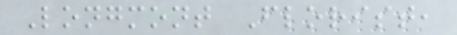Longmont Florist,
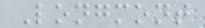Longmont
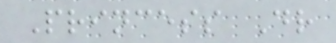Princess Dr
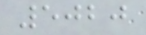5020
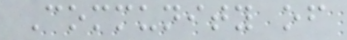Community of
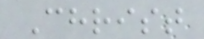Christ
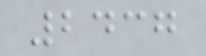2437
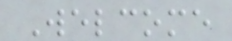Welcome
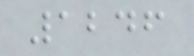1246
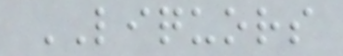LIQUORS
